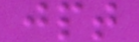jpt
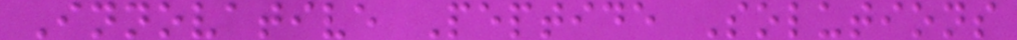Innovative Peptide Solutions
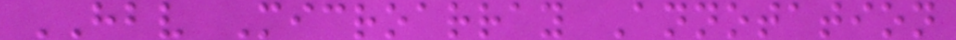HBV Microarray Annotation
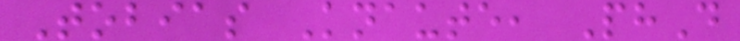Tobias Knaute, PhD
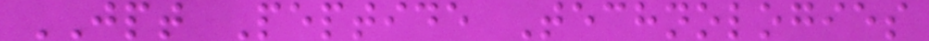JPT Peptide Technologies
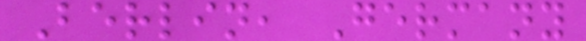Berlin, Germany
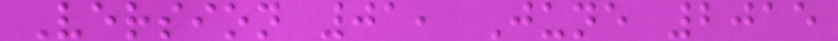Version 01, June 2015
